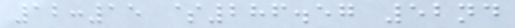12:15 $286.57 52nd
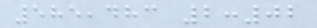585,483 2:02
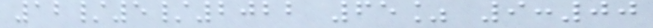12/5/2022 65% 9:00
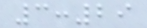3:29
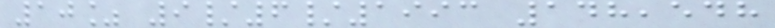10% 9/6/1993 148,548
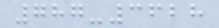787-3628
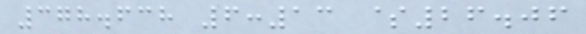378.638 6:13 $26.06
